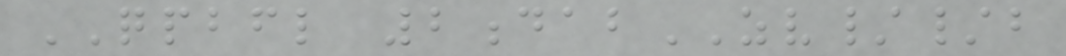QPBFL 2dabZV//b
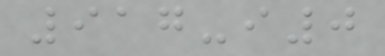917-i0
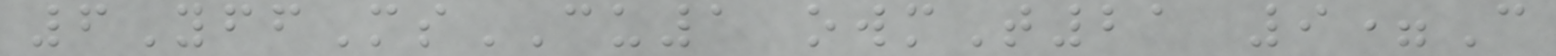6YffMsCU1 owmT21 9=C
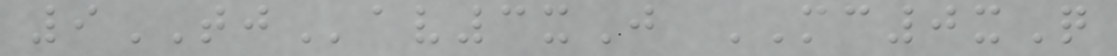9TJav3xJ MC0xQ
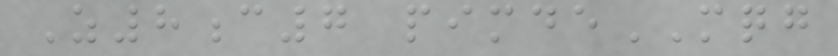Z8c7 pimdeMQG
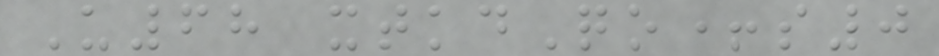U68 xtkdQo+s0
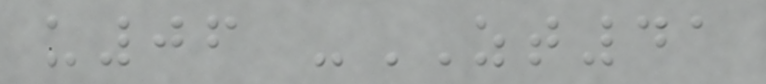u06 -ZT41
